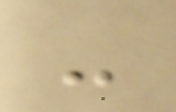-
